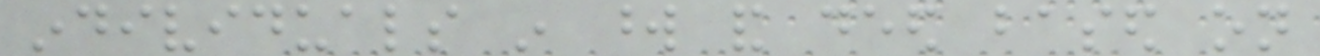individuals in word and deed based on
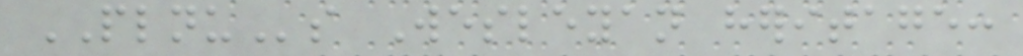PLNUs Wesleyan heritage:
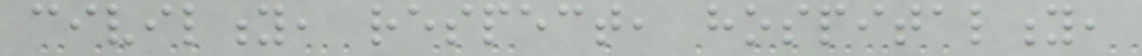civility, respect, hospitality,
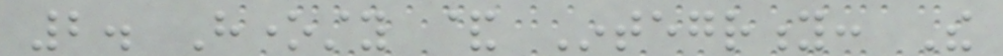2. Honesty & Integrity: The
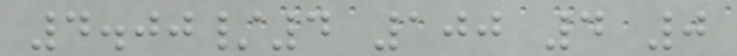4.00/4 100 4 0
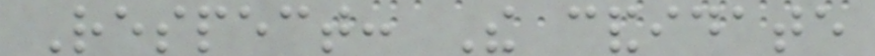Respect: The candidate
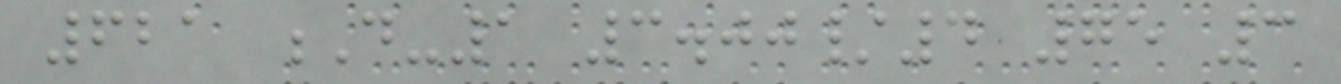621 D-1 3.00/4 75 3
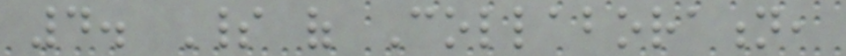4. Spirit of Collaboration,
